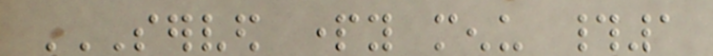SERVED PARTY MENU #1
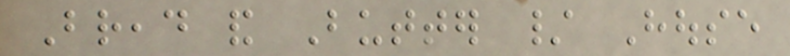Bread and Butter / House
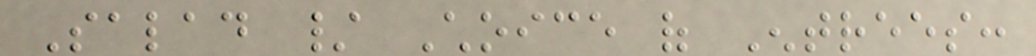Salad / Choice of Entrees:
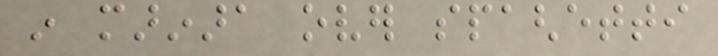in marinara over spaghetti
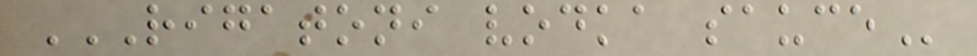RIGATONI VODKA SAUCE
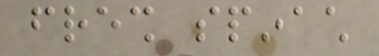fresh spinach
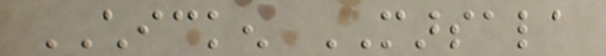CHICKEN MARSALA
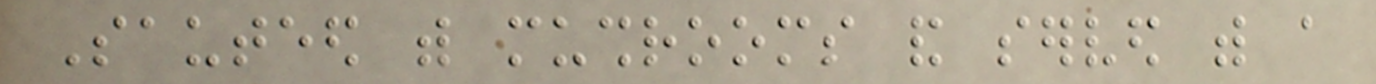Sauteed with mushrooms and served with a
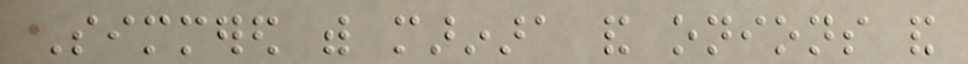Simmered with marinara and onions and
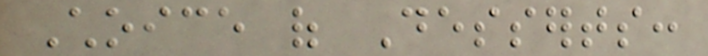Choice of Desserts:
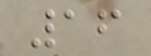16
